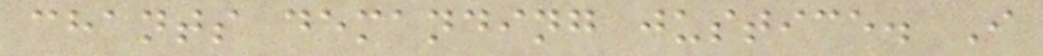chants demanding justice. I
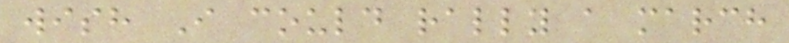wish I could rally a march
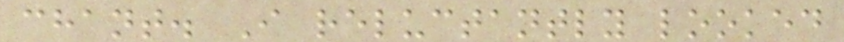chant. I reluctantly looked
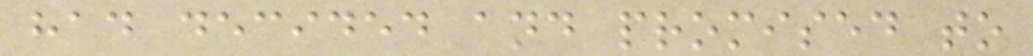had decided and promised to
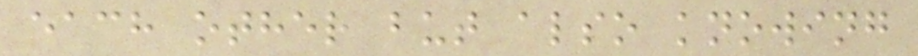each other but also knowing
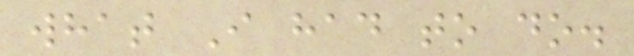what I had to do.
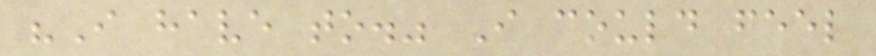"I have to." I could feel
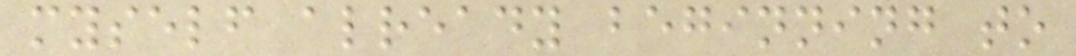myself already beginning to
